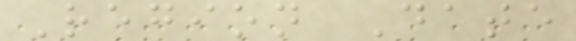Region Date
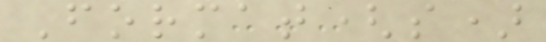Format(s)
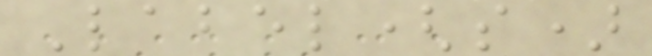Label(s)
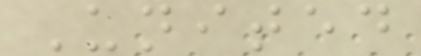United
